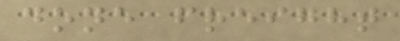done freight
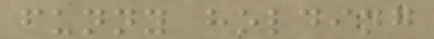funny holding
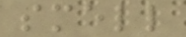smell
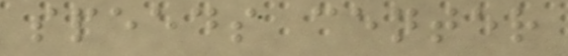speeds center
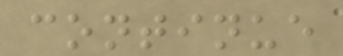continue
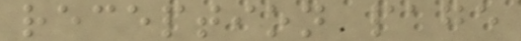reception page
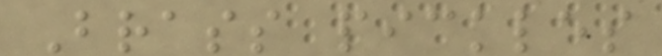Brass pickles
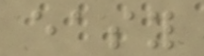easy
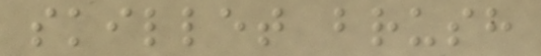skillet brush
